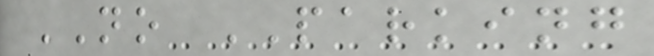NO PARKING
